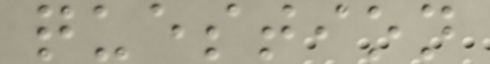question
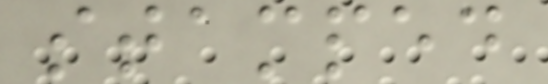stamped
